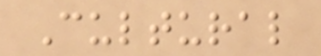Cultural
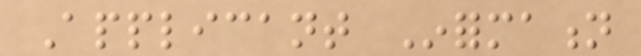Applicant Information
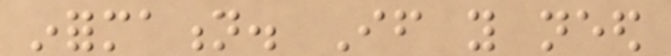information. If you need
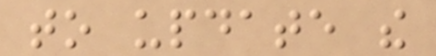to update the
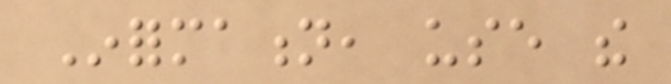Information, use the
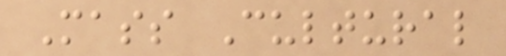Mass Cultural
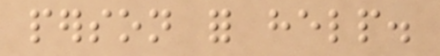person for help.
